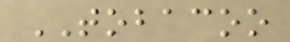TOBACOO
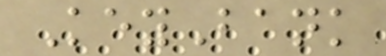KeyBank
